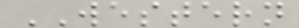WESTERN
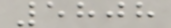5808
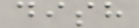dish
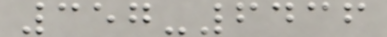357-6436
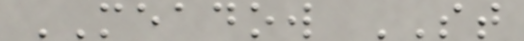MEADOW ST
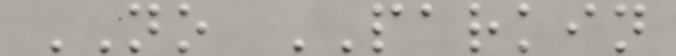NO PARKIN
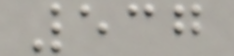537
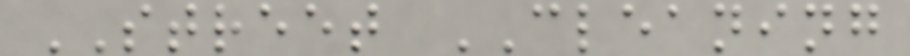STREET CLEANING
